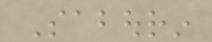Sabourin
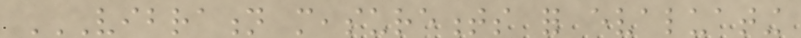VIBRATION MEASUREMENTS FOR EVALUATING
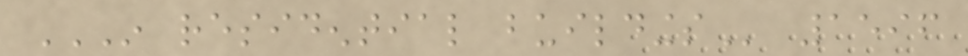IN RESIDENTIAL BUILDINGS 1596
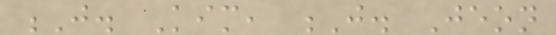J. Kim, J. Jeon
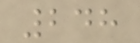248
